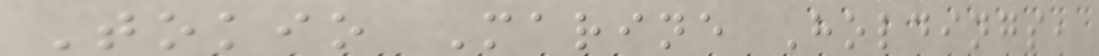Tokio Marine Holdings,
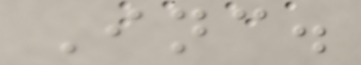Inc.
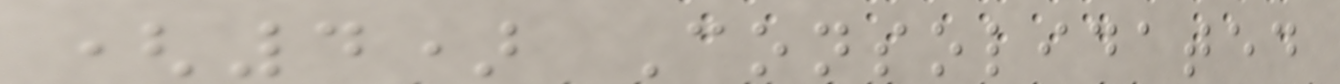(4) Consolidated
